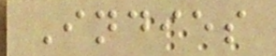Indies
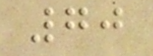70
